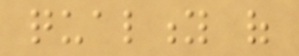quality of
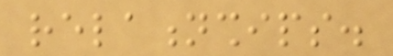relationships.
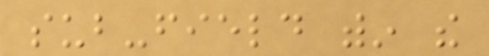sub-field within the
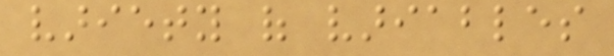variety of variables
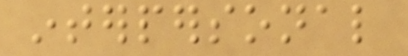interpersonal
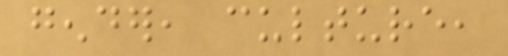gender, culture,
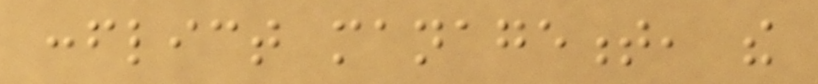conflict management, the
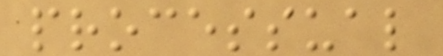processual
